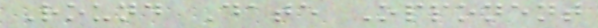Round Date Opponent
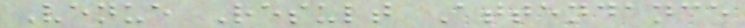Venue Result Attendance
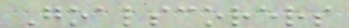Goalscorers
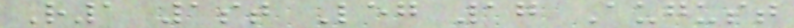R1 1st Leg 17 August
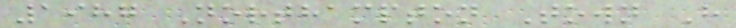1987 Northampton Town H
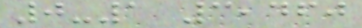0-1 3,460
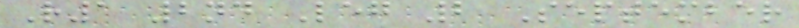R1 2nd Leg 2 September
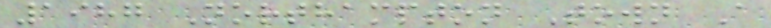1987 Northampton Town A
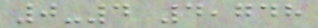0-4 4,748
